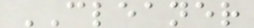CLEANER
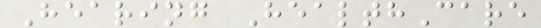Hearing HealthCare
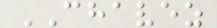CHAVEZ
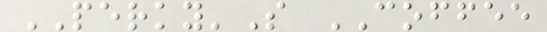PERKY'S COFFEE
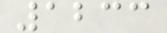1233
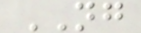NG
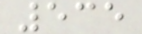535
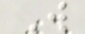W
